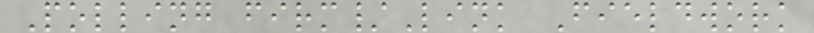Polling firm/Link Fieldwork
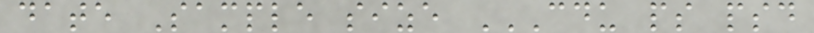date Sample size CDU PS PSD
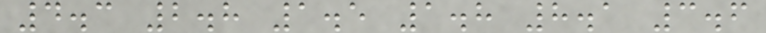4.3 2.8 1.5 1.8 8.1 3.6
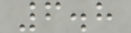6.8
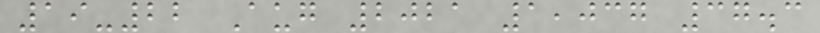19-22 Aug 2021 1,037 37.3
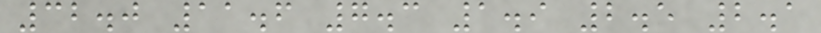32.0 11.6 7.3 1.9 2.5 2.1
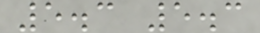5.3 5.3
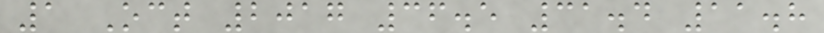1 Oct 2017 36.5 31.4 11.8
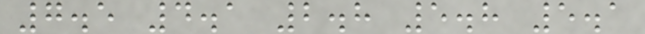7.5 4.1 2.8 5.8 5.1
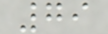79
